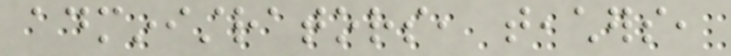administrators, teachers,
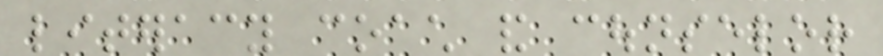literacy coach and counselor
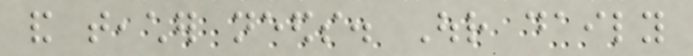and teacher needs. Our daily
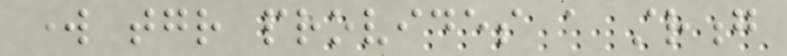work together provides a strong
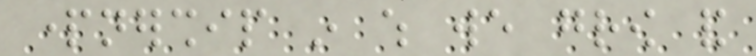partnership in which we grow and
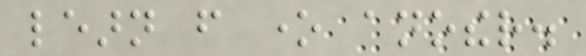learn from one another.
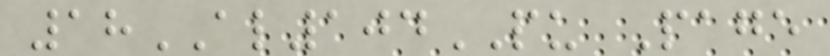18AL104PU Page
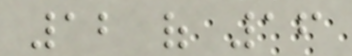12 of 16
